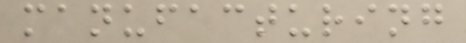manufacturing
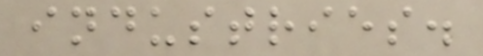industries.
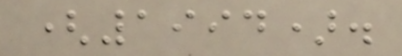(1994).
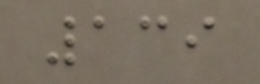139
